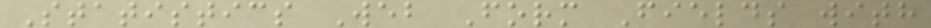Statistics Web Form Fields with
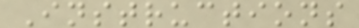Instructions
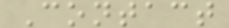Contact
